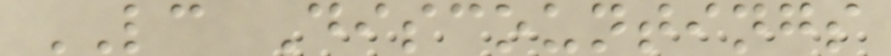LC Discountings
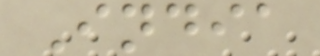India
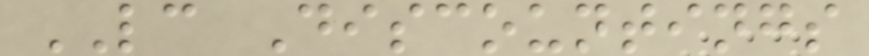LC Discountings
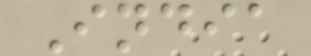India
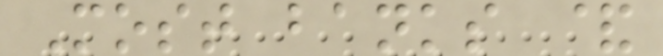Most banks &
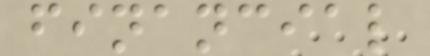financial
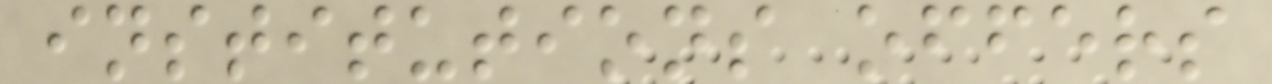institutions offers
